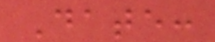Date:
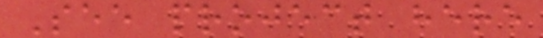See project here
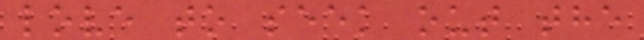love to seek out the
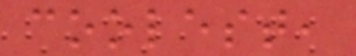coolest,
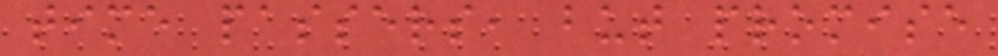time passers, but promise
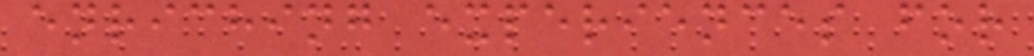enriching experiences for
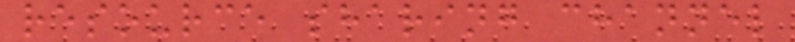resource sharing channel
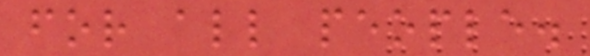for all people.
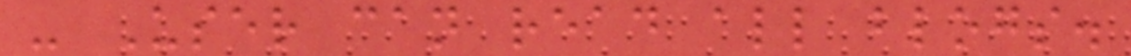- User can read all blogs.
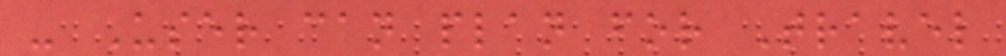- User can plan for Travel
